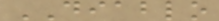DIABLO
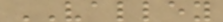VALLEY
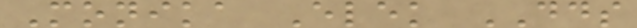Monika Elek DDS
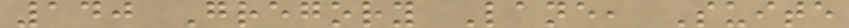140 Gregory Lane, Suite
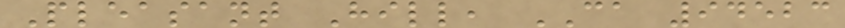Pleasant Hill, CA 94523
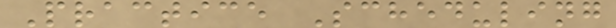Practice Scheduling
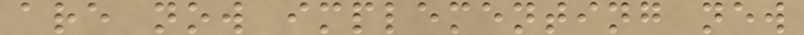are now implementing new
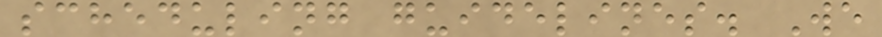scheduling guidelines. We
